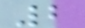2
